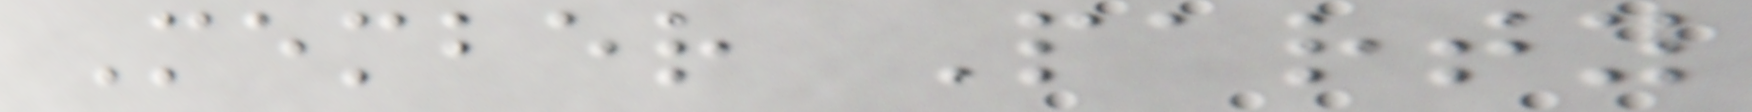Member Party
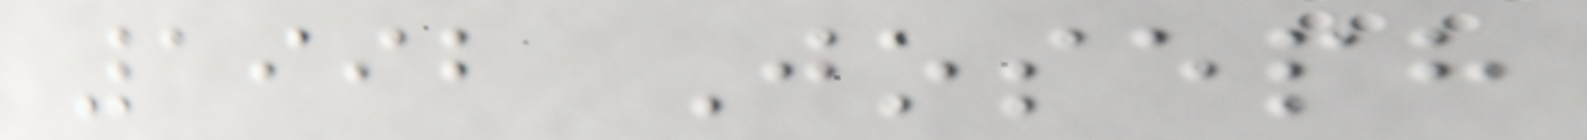1992 Joseph
